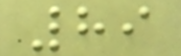89
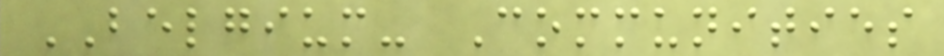BELGIUM- Communities
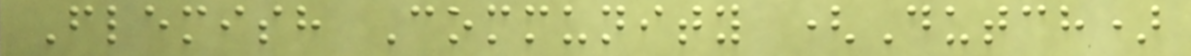Flemish Community (Dutch)
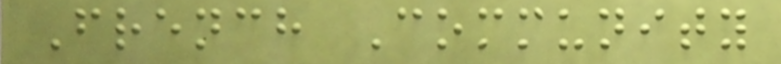French Community
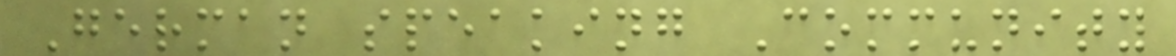German speaking Community
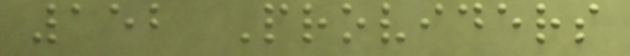152 Providers
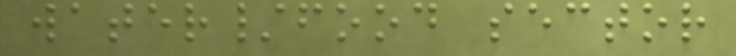water/food sector
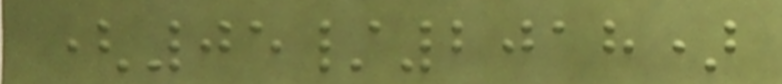(05/2018)
